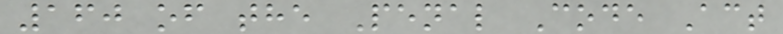160 of the Penal Code Act
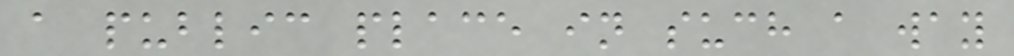a public place in such a way
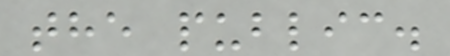the public.
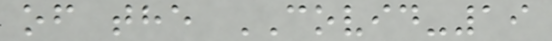of the COVID-19
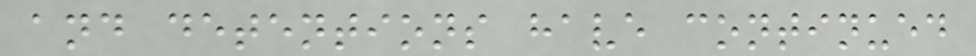and detentions have continued
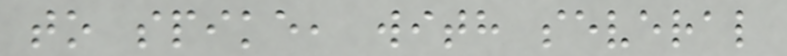to spike, with several
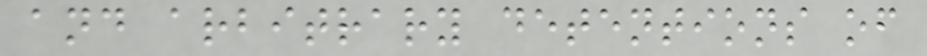and arbitrary detentions of
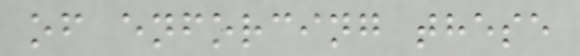of enforcing these
